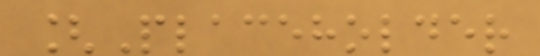[Placeholder
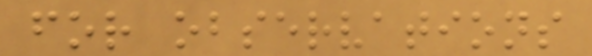for observations
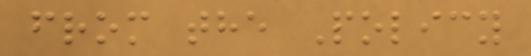from the Policy
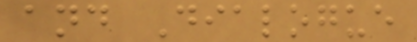and Dialogue
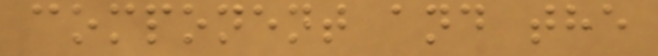component and the
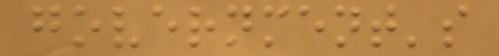government's
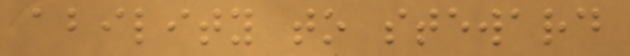ability to steward
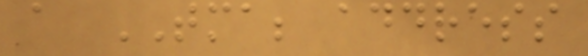a TMA; address
